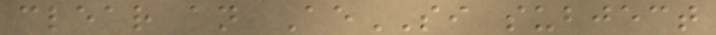clear an AeSI subject
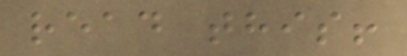read this!
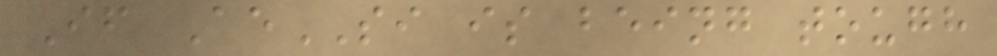If AeSI is being tough
